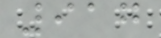917
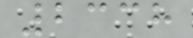2338
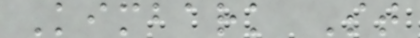Kimbark St
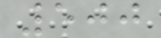500
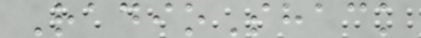RadioShack
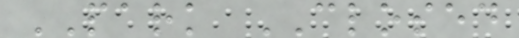PARK CLOSED
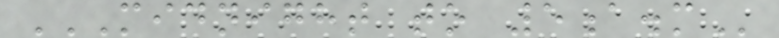MIDNIGHT TO 5A.M
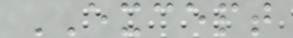EXCEPT
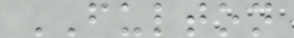FULTON
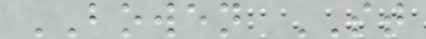BOWEN ST
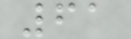61
